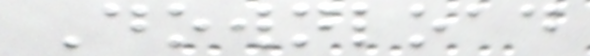Download
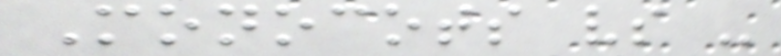Monocots vs -
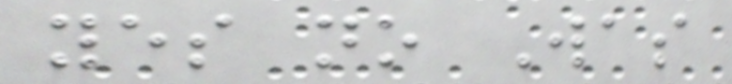yes no Was
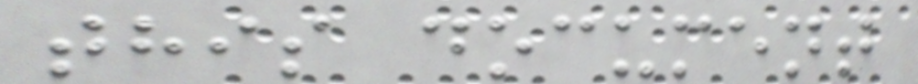this document
